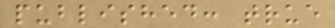published: true
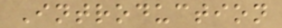Introduction
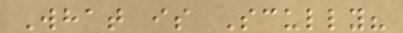What is Scully?
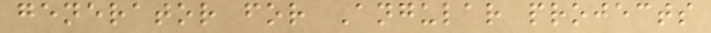generator for Angular projects
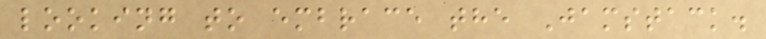looking to embrace the Jamstack.
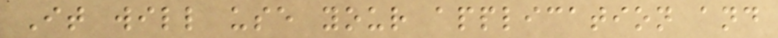It will use your application and
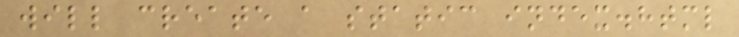will create a static index.html
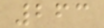263
